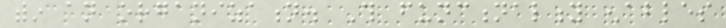within an organization. This functionality enables
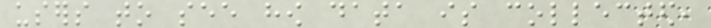users to see how data is collected,
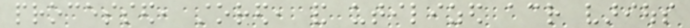processed, stored, and utilized across various
